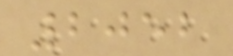2052
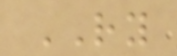RY
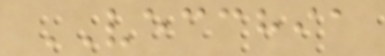VECCHIA
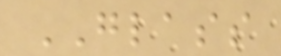GLASS
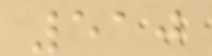510
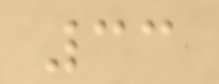33
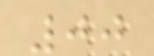00
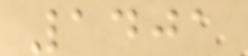1401
